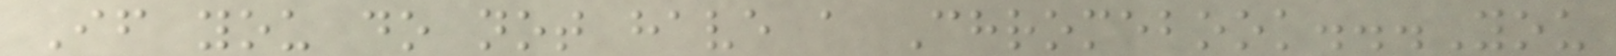If you do not have a Chromebook...You
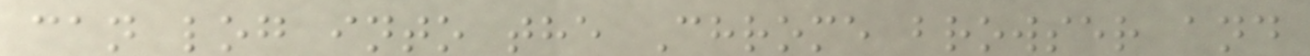can log into the Chrome browser and
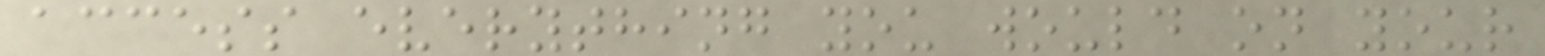access everything you would on your
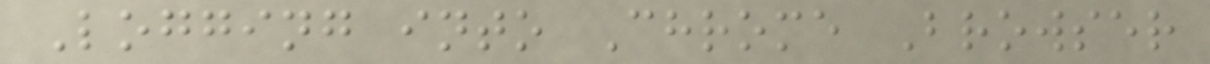Logging into Chrome Browser
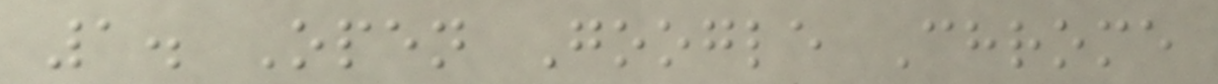1. Open Google Chrome
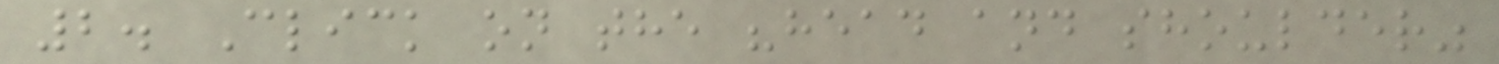2. Click on the "head and shoulder"
